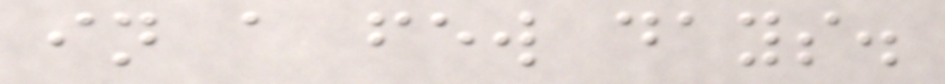in a few days.
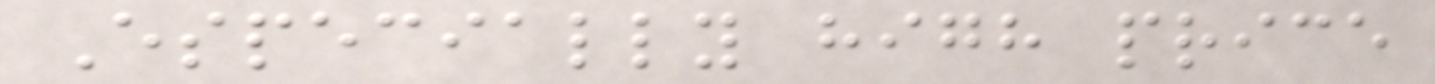Especially high price
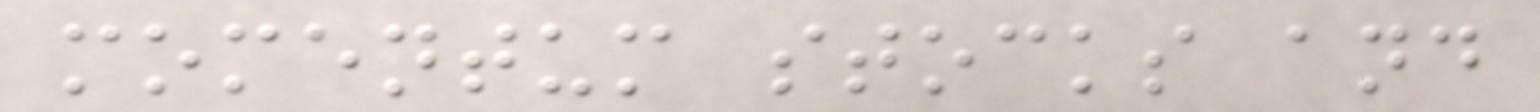momentum stocks and
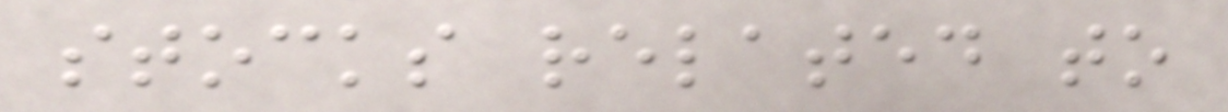stocks related to
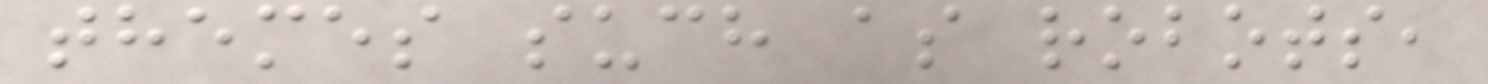themes such as robots,
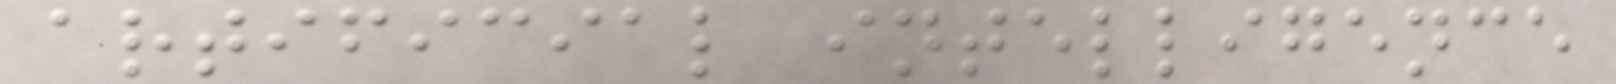artificial intelligence
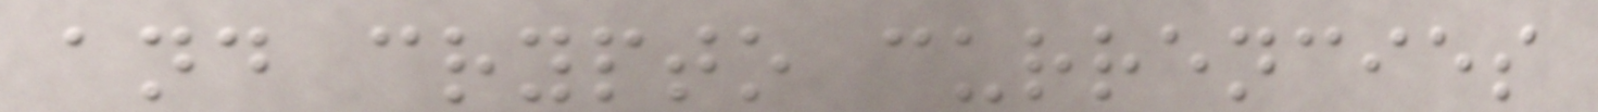and crypto currencies
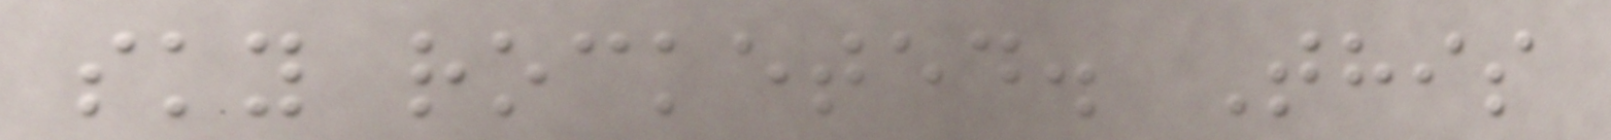sky rocketed. This
